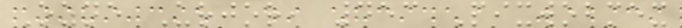Ozne Urjor, 453 Pixwobmex
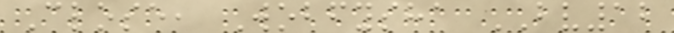Close, Wobfysha BV12
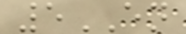5EN
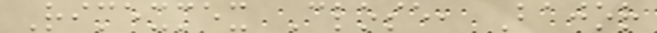Rimexmex Close, Bajor
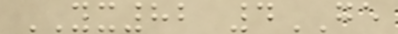YX82 4GE
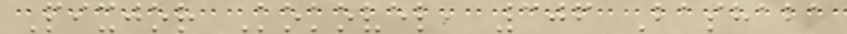Pixjor Kokovel, 306 Bashaba
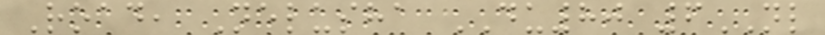Road, Nelusha DU80 6NL
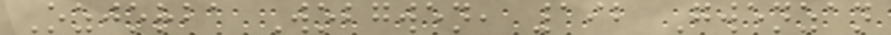Ozjorba Wobgwen, 192 Gwenzan
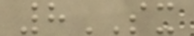8SX
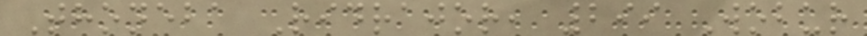Thoneba Ridrajor, 299 Wobur
